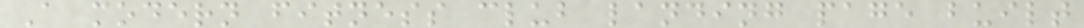A modern fitness club landing page built
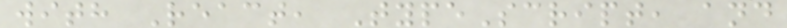with React, TypeScript, and
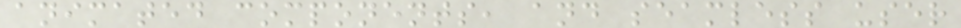animated components, and seamless user
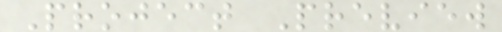Project Preview
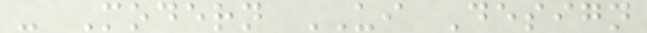- Modern UI Design
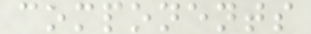components
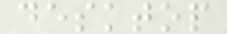desktop
